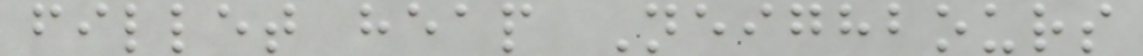fillet heap Neighbours
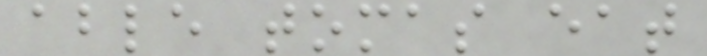able tomas eat
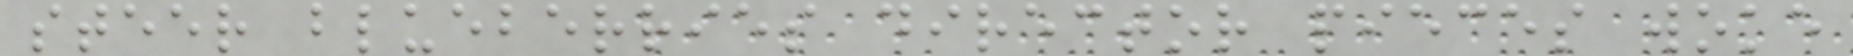steer blueberries director pieces woke
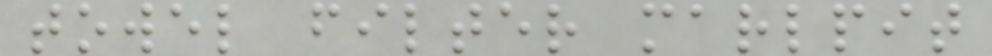towel filter marlpit
